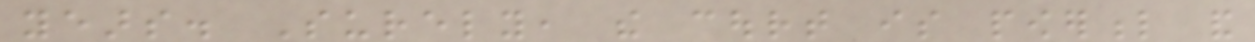years. Surely, the court is powerful and
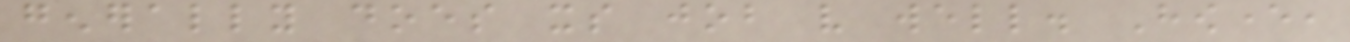generally does its job very well. However,
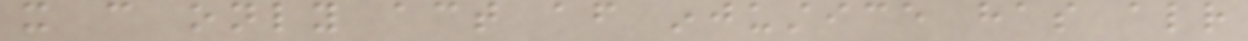it can only act after injustice has already
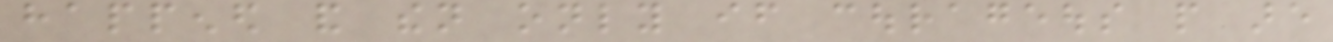happened and then only if courageous people are
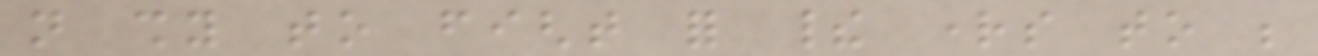not shy to fight for their rights to be
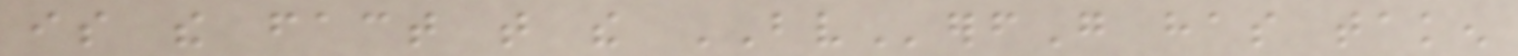is the fact that the BVerfG has taken
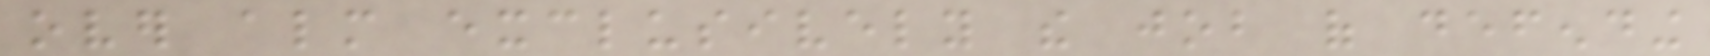over almost exclusively the job of defending
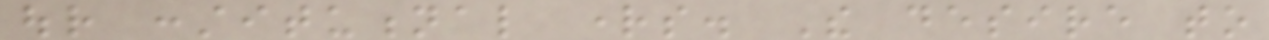our constitutional rights. The desire to
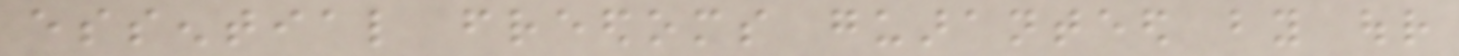essential freedoms guaranteed by our
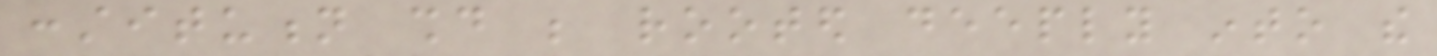constitution should be rooted deeply into the
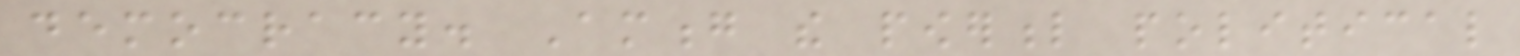democracy. Among the powerful political
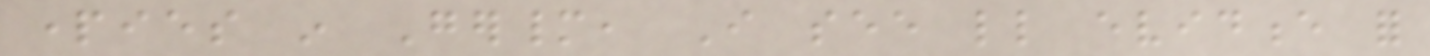parties in Germany, I see little evidence for
